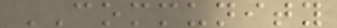COMMUNITY
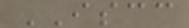ISCC
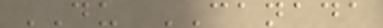DU CANADA
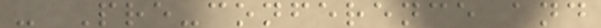- Pre-conference and
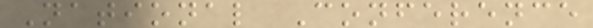National Conference
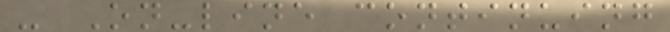- On-line continuing
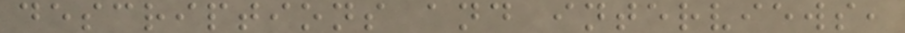descriptions and interviews,
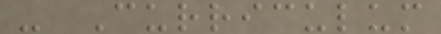- Curriculum
